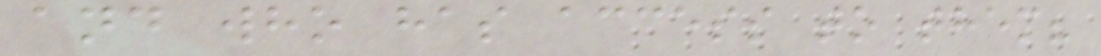and who has access to them?
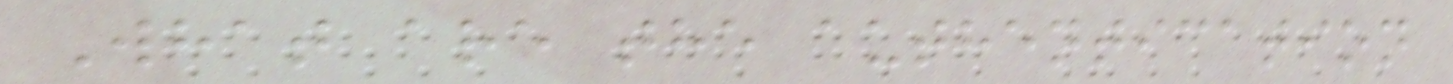What are the authentication
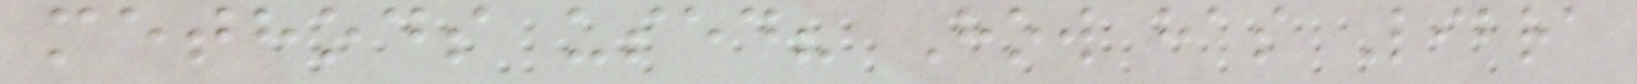methods used? How has Libra
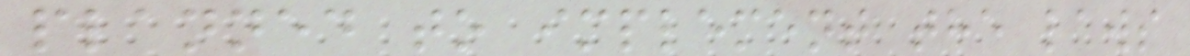planned to implement the laws
